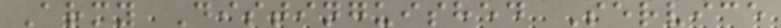Army Distinguished Service
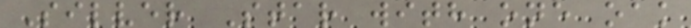Silver Star with one oak
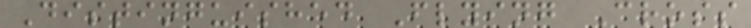Distinguished Flying Cross
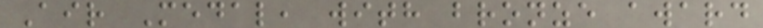Air Medal, with bronze award
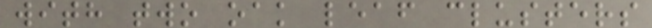with two oak leaf clusters
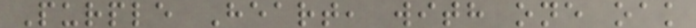Purple Heart, with one oak
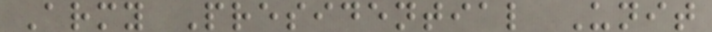Army Presidential Unit
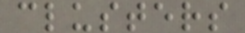clusters
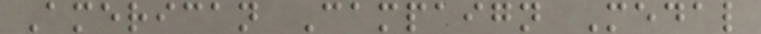American Campaign Medal
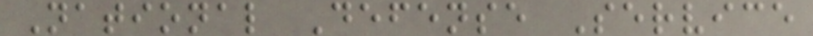National Defense Service
